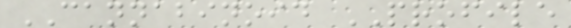CANNABINOID PROFILE
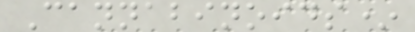Cannabinoids*
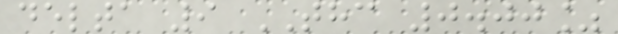delta 9 THC 0.00%
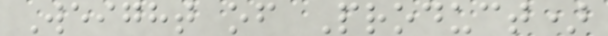Weight of Product)
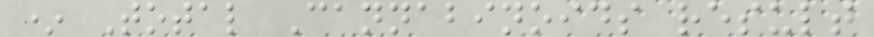* Total Cannabinoids result
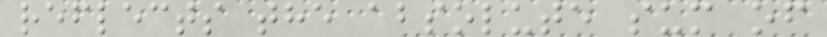reflects the absolute sum of
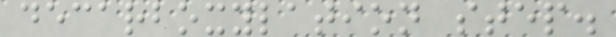decarboxylation step.
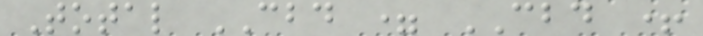Total CBD = CBD +
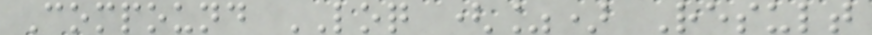Compound LOQ (%) Result
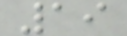19
